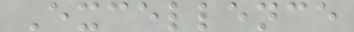Excellence
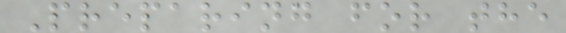Preparing for the
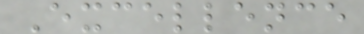Excellence
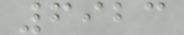6923
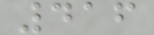416
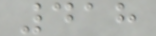418
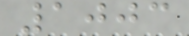1003
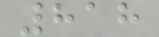818
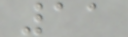11
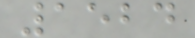1524
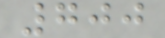700
